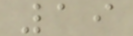19
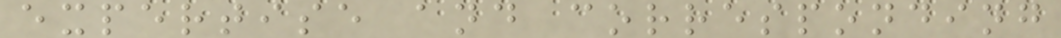expertise and corresponding
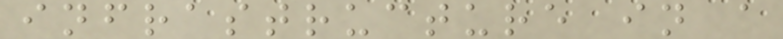infrastructure in a
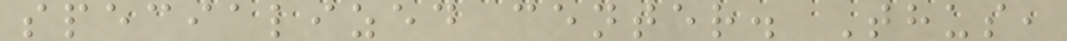specialized center. Thus,
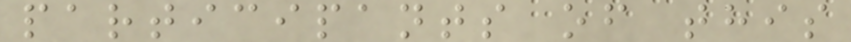participants of this
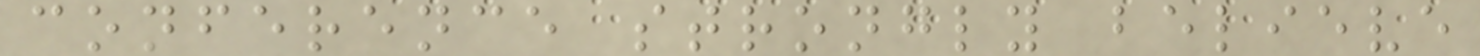conference strongly believe
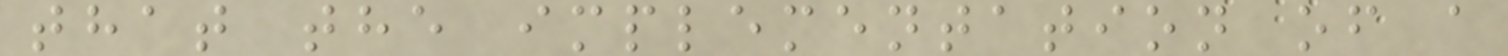that the implementation of a
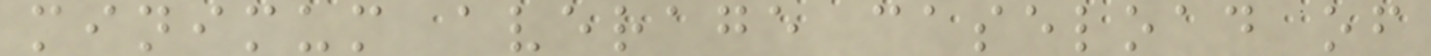minimum average caseload of
